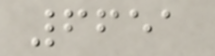6651
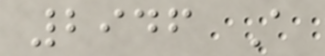2946 A
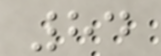84
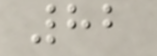82
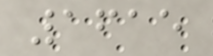1615
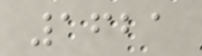1621
